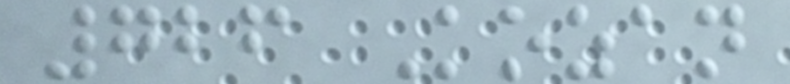726 Kozan
